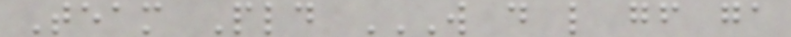Team Pld W D L GF GA
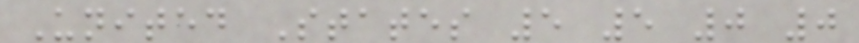United States 5 5 0 0
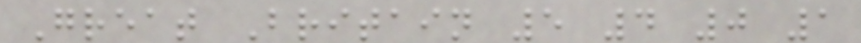Great Britain 5 4 0 1
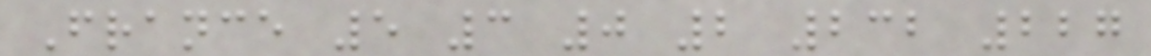France 5 3 0 2 232 227
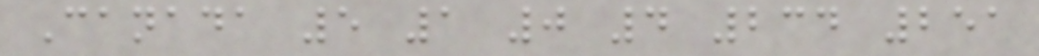Canada 5 1 0 4 234 251
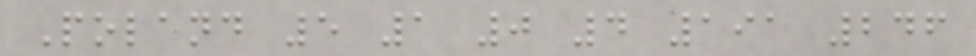Poland 5 1 0 4 191 246
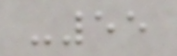-55
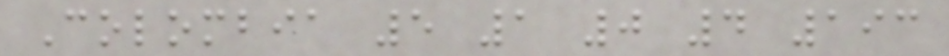Colombia 5 1 0 4 193
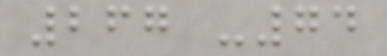267 -74
